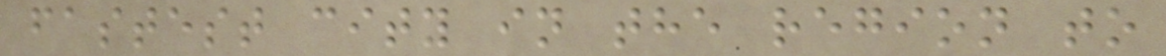fastest city in the region to
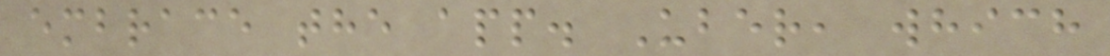embrace the app. Uber, which
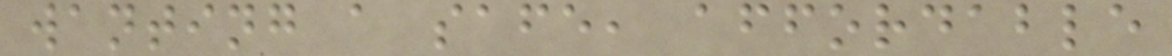wanting a safe, affordable
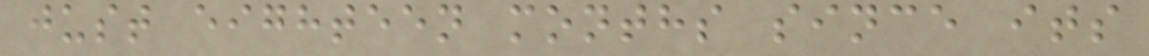just eighteen months since its
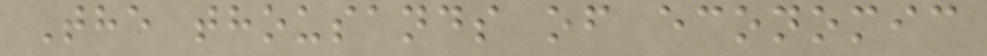The thousands of economic
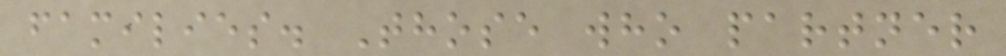families. Those who partner
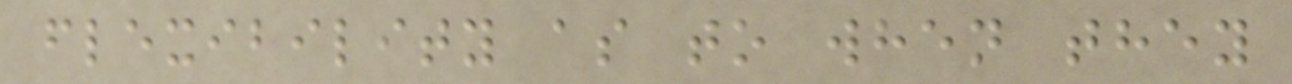flexibility as to when they
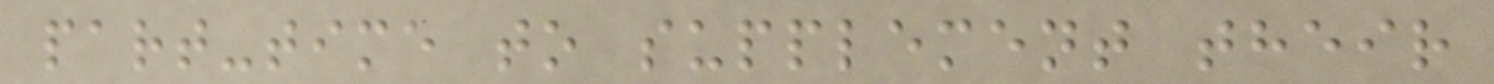part-time to supplement their
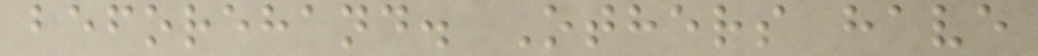beforehand. Others have
